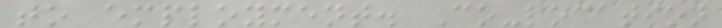to employment. Co-location
